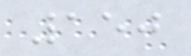150
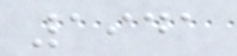1941
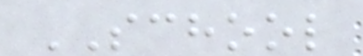SCHOOL
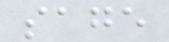sage
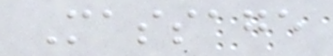Massage
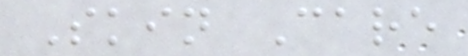Skin Care
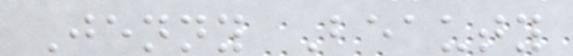Jenny Beauty
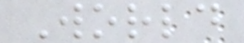World
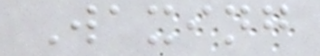Waxing
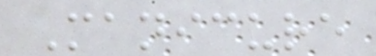Manicure
